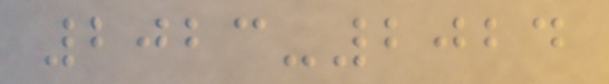2023-2024
